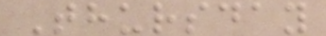Thursday
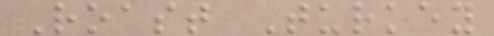Roast Turkey
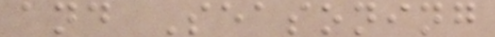and Seasoning
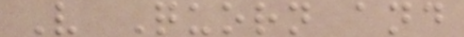V Quorn and
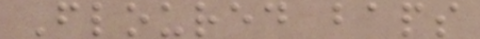Floured baps
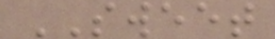SWEET
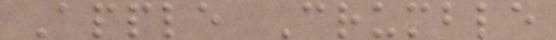Apple Crumble
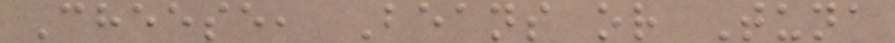Cheese, Beans or Tuna
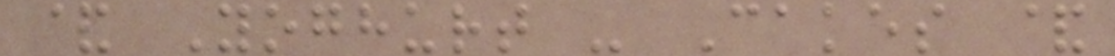& Yoghurt - Cakes &
